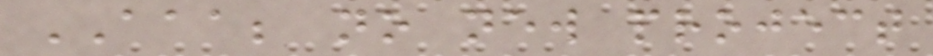AAA; no new project
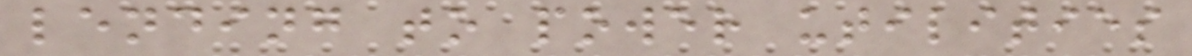lending to power utilities
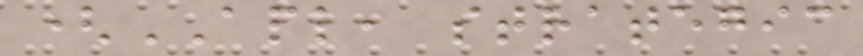(APL, strategic
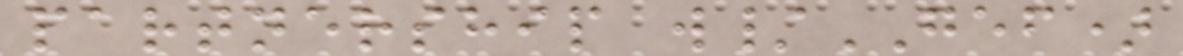partnership w/GEF)
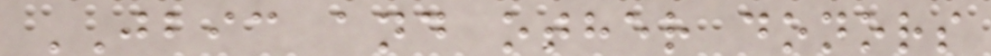JBIC and other donors
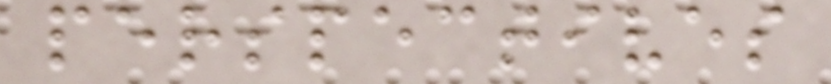perspectives
